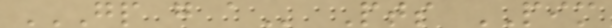GP G A Pts PIM
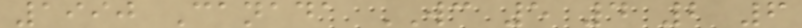1990 Canada WC 5 4 2 6
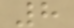8
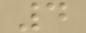4
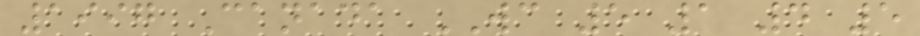1997 Canada WC 5 1 4 5
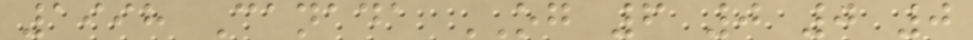1998 Canada OG 6 0 0 0
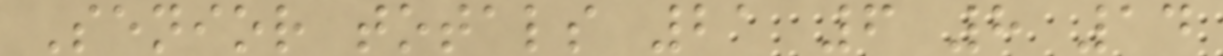Senior totals 21 6 8 14
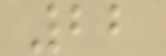22
